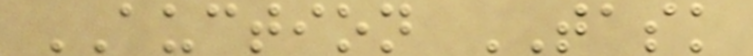AUCTION TASK
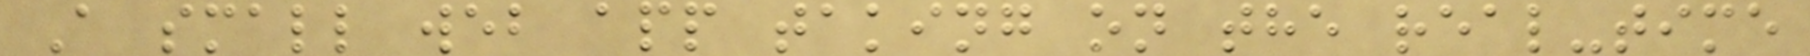A small web app taking on the real-time
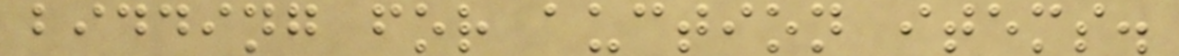bidding for auction items.
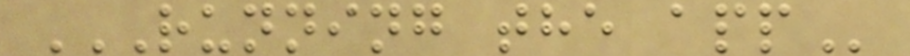RUNNING THE APP
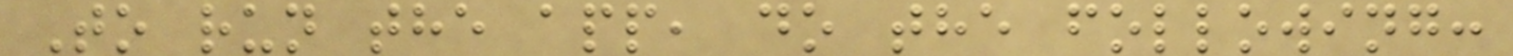To run the app, do the following:
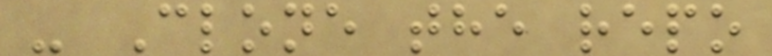- Clone the repo
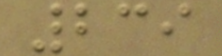239
